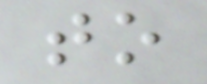to
